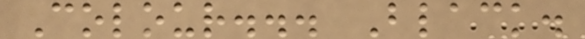Colour... Black.
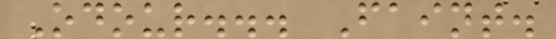Odour... Faint.
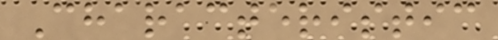Characteristic
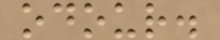odour.
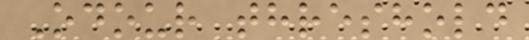Odour threshold
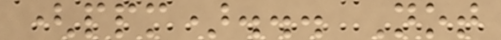(ppm)... Not
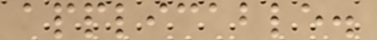applicable.
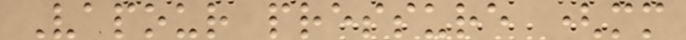Vapour pressure (mm
